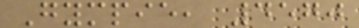Gympie, 4570
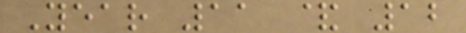Year 11 & 12
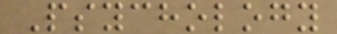Psychology
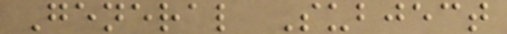General Subject
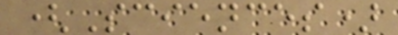(Sciences)
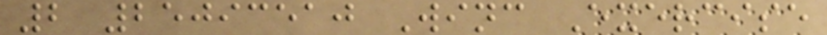2 25093510 Winc Exercise
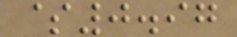$0.97
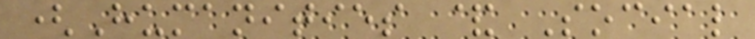(Humanities & Social
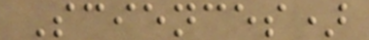Sciences)
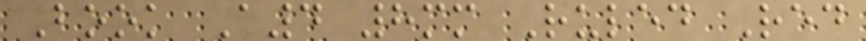Book A4 8mm Ruled Red
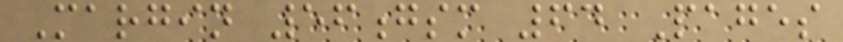Margin 56gsm 64 Pages
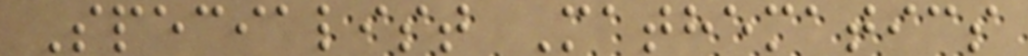Specialist Mathematics
